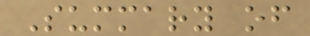Summary of
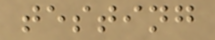testing
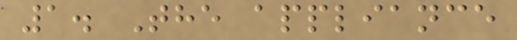1. The appliance
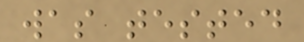was tested
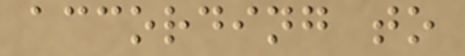according to
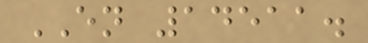EN 14511.
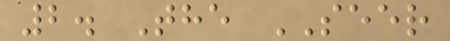2. The SEER
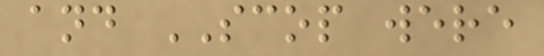and SCOP were
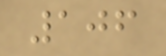106
